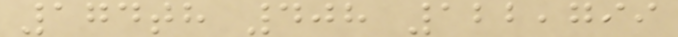174th 408 122,799
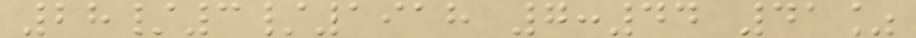28/3/1918 7:44 41%
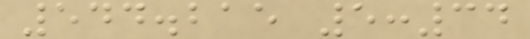544.215 5:34
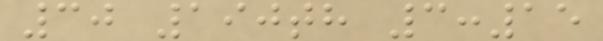30 190th 3:15
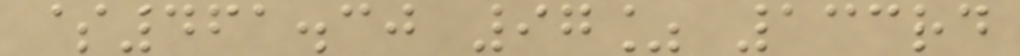$461.30 97% 133rd
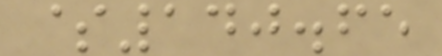$140.65
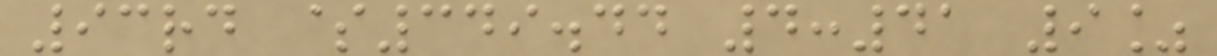93rd $349.44 4:41 9%
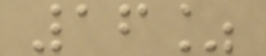16%
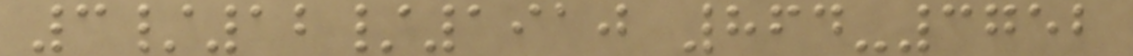3/12/1910 864-3752
